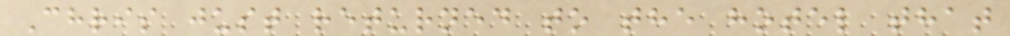Chris just returned to the hotel that
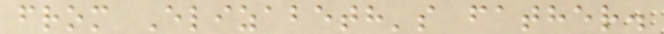from Elizabeth's father.
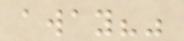away?"
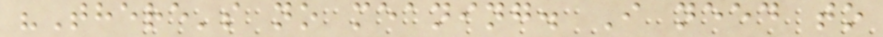"There's no meaning. I need to
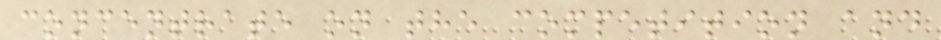concentrate on the competition and
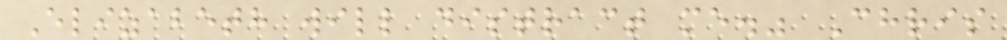Elizabeth will distract me." Chris
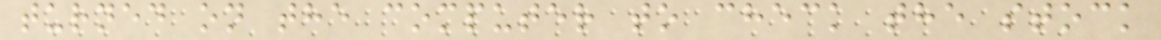turned on the computer to check the stock
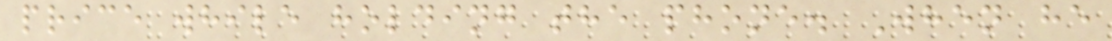price while holding the phone. When he
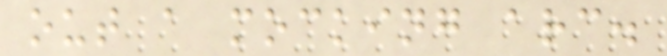out a mocking arc.
